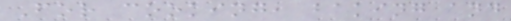For cooking, baking and
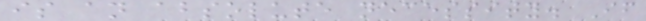is an absolute necessity. If
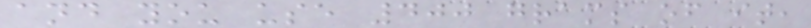and you use 400 grams of it,
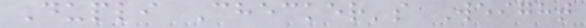Dupli Checker's Weight
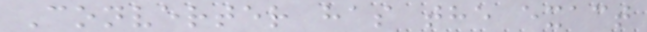Converter has the exact
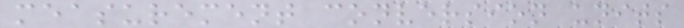measurement conversion units
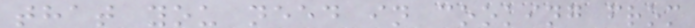that you need in cooking from
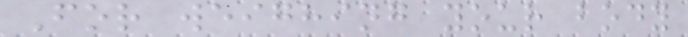For weighing your body
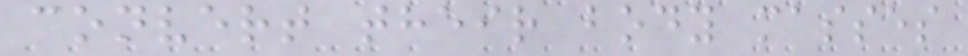convert their body masses
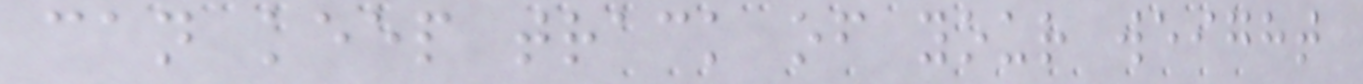can keep track of your weight
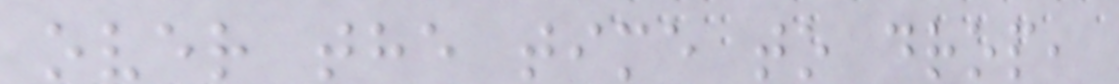over the time to drop,
